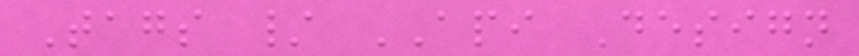Tags / API Design
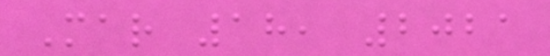Mar 18, 2021
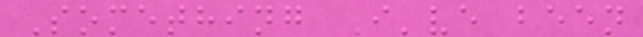Something I've been
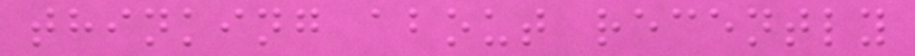thinking about recently
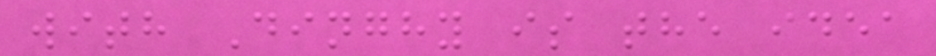with Dinghy is the idea
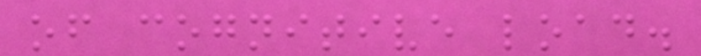of cognitive load.
